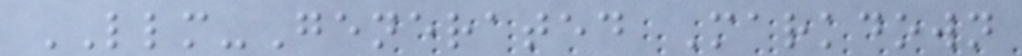LLM-Generated Markdown
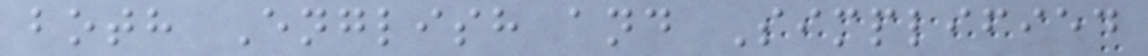both English and Simplified
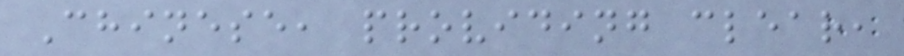Chinese, providing clear,
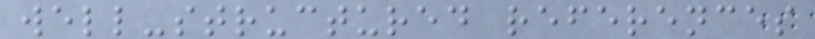well-structured references
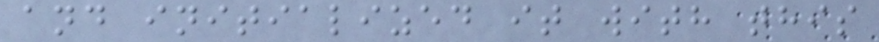and initialized it with this
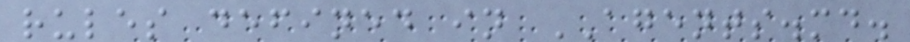rules defined in AGENTS.md.
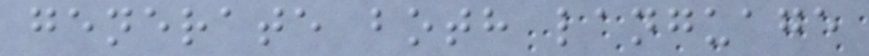generate both language
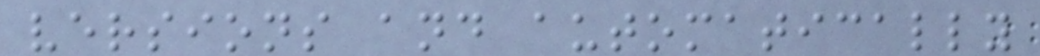versions and automatically
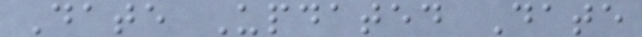Date Updated Date
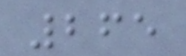265
